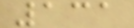131
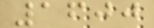1600
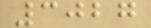3027
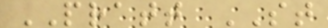PRATT ST
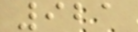921
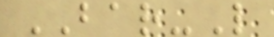BAR-L
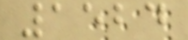1524
